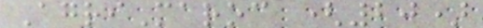AgriMaroc (20)
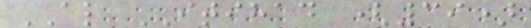AL ITIHAD (39)
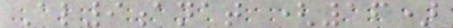Al9anat (16)
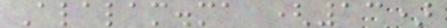Alalam.ma (13)
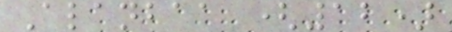Alanbaa (12)
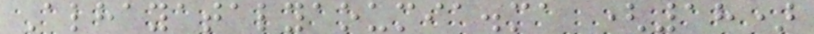Alhayatalyaoumia.ma (18)
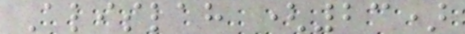Alislah (23)
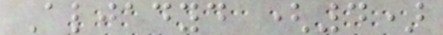Aljadyd (4)
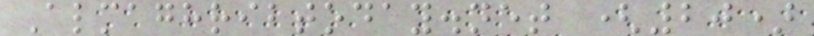Almaghribtoday.net (20)
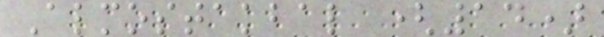Almostakbal (14)
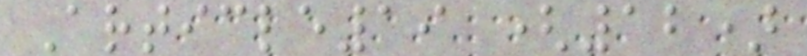Article19 (12)
